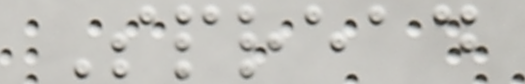Spread
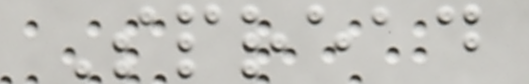Spread
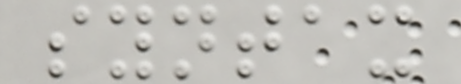syntax
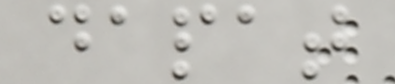dapat
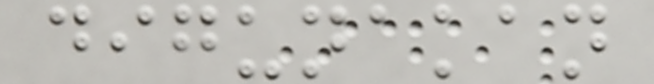digunakan
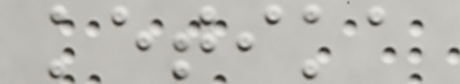ketika
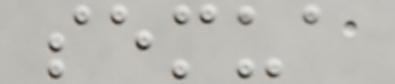semua
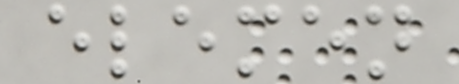elemen
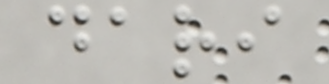dari
